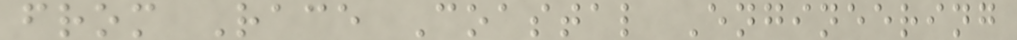from Race Coastal Engineering
